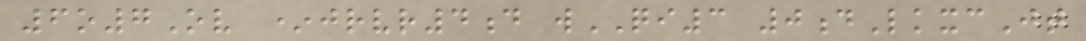6o7Ov *jrvr4d wQI3 0dLkxcJt
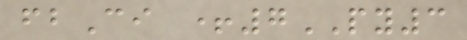fbCi +7PY3
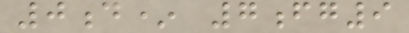0d* 7fg9
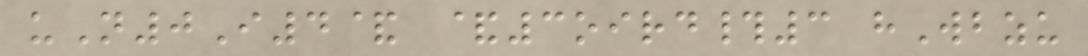uN0I4& &3oird#3 hWbzu
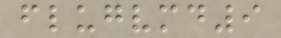flugvmd9
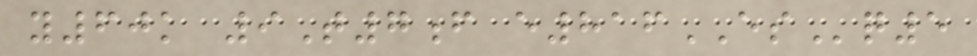y60k 9T7f e816ESq5
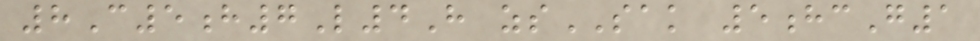8C5h7L4H zsSAK 5hcG1
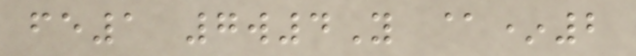fe1 7w4Y @*2
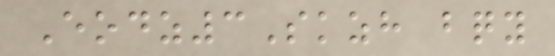Eodz3Skzh bqy
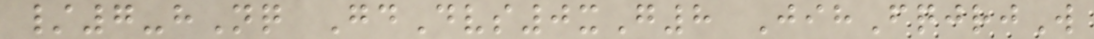/7-hNq GdDvs0xG8 JihFqjrjW
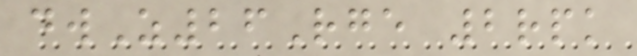dwZ26Rge 2rpk
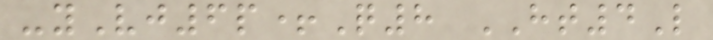-yVj6p+Q8 HT4L
